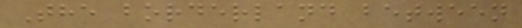The borderland between
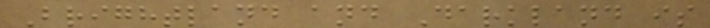Brightland and Darkland is
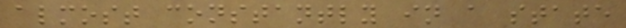almost constantly in a state
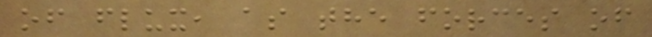of flux, as the forces of
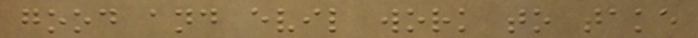good and evil work to take
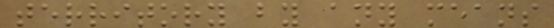territory by any means
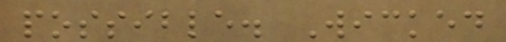possible. Wicked
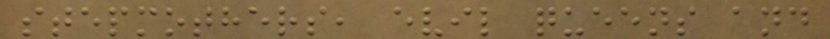stepmothers, evil queens and
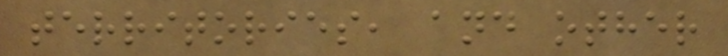territories, and other
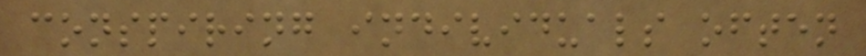conspiring individuals often
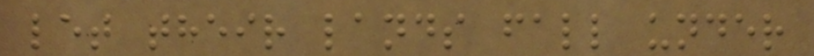let their lands fall under
